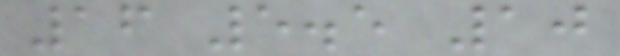16 5.5 10
